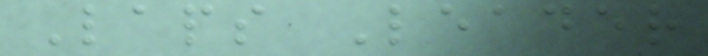Laps Leader
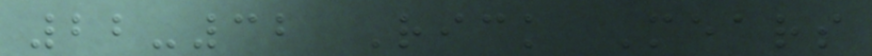22-32 Rick Mears
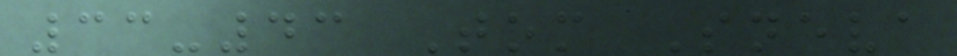33-43 Tom Sneva
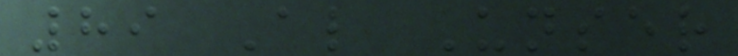89 Al Unser
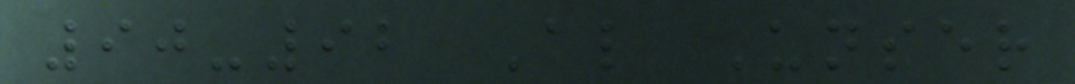90-92 Al Unser
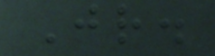Jr.
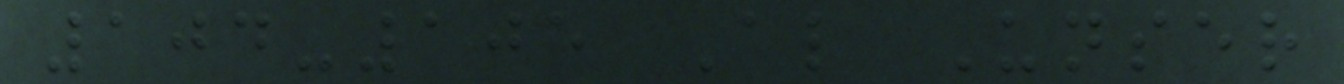104-105 Al Unser
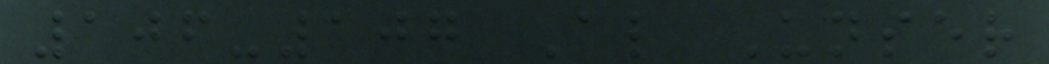106-107 Al Unser
